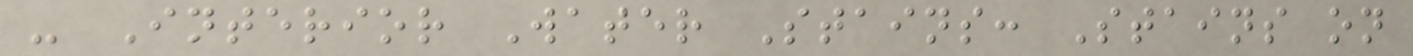- Interior Water Stains: Stains on
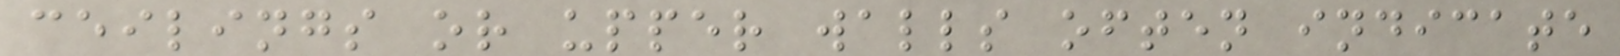ceilings or upper walls often indicate
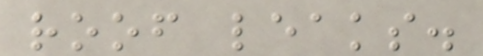roof leaks.
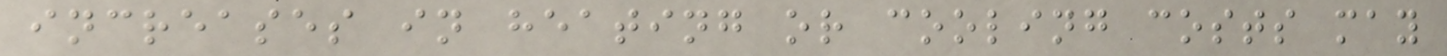increases in heating or cooling costs may
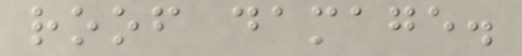roof damage.
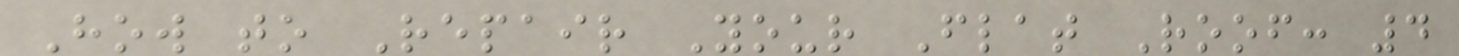How to Repair Your Flat Roof: 4
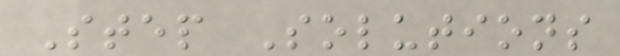Step Solutions
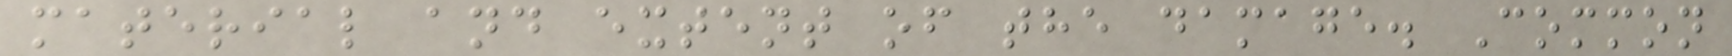material and extent of the damage. Common
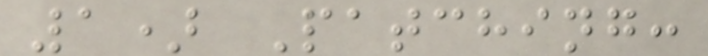1) Patching:
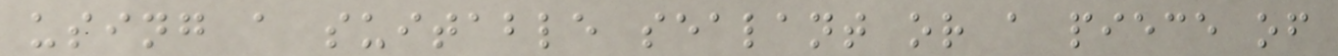using a suitable sealant or a piece of
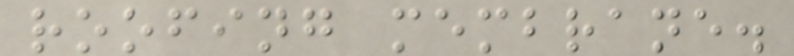roofing membrane.
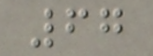67
